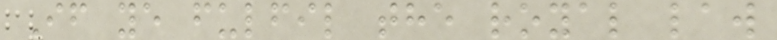If ye fulfil the royal law
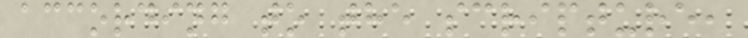according to the scripture,
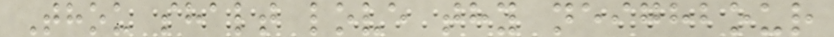Thou shalt love thy neighbour
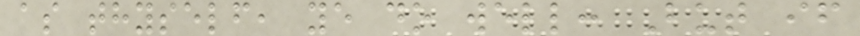as thyself, ye do well: But if
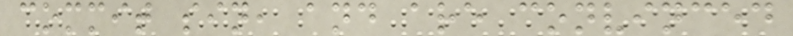commit sin, and are convinced
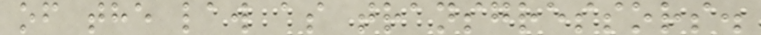of the law as transgressors.
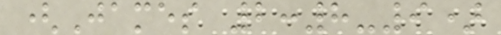(James 2:8-9)
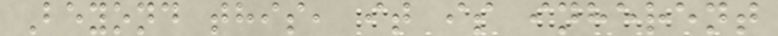Beyond this, it is inherent
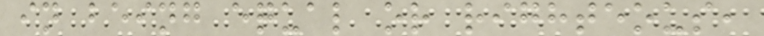in being equal or righteous,
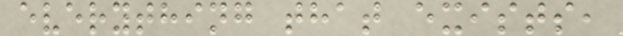everything that exists,
